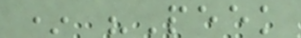* "Peek
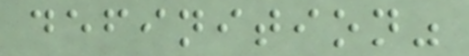definition"
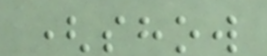(show
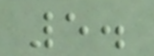5.
